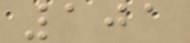101
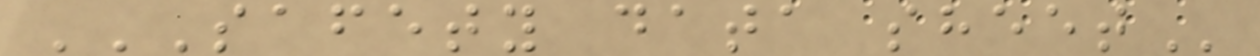SAFETY DATA SHEET
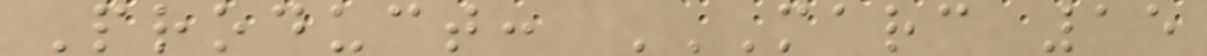Product: MARC 15
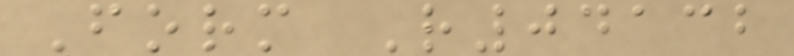Form R04132
